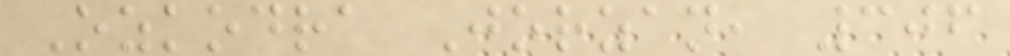Ozkodra Jorzan, 306
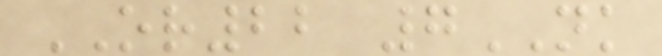OR22 7NK
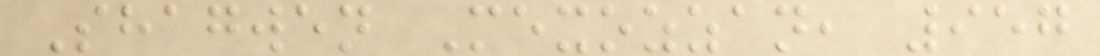Shagwen Mexozzan, 957
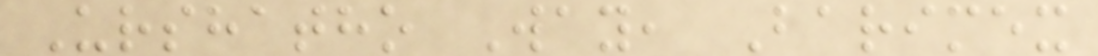Urshatho Way, Barimex
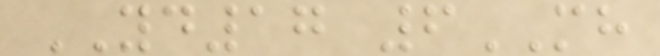YD17 6MH
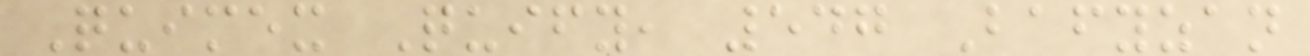Quimex Quify, 547 Bafyzan
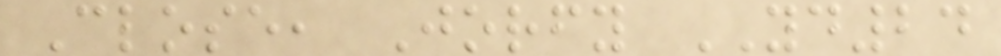Close, Jorfy YD24
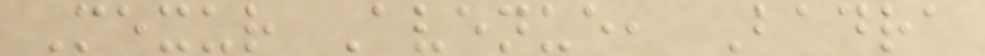Mexur Avenue, Badra
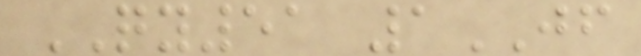QY51 1JF
